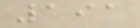191
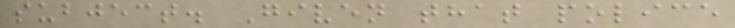subject. Given that police
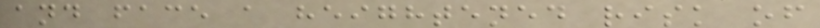and face a heightened risk of
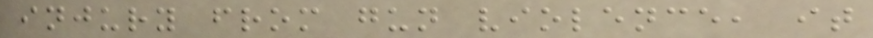injury from gun violence, it
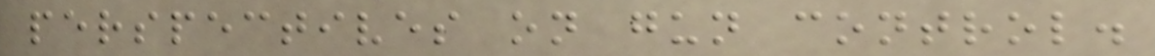perspectives on gun control.
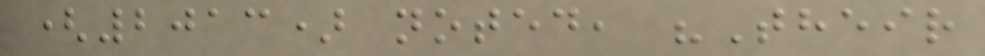(2013) noted, "Their
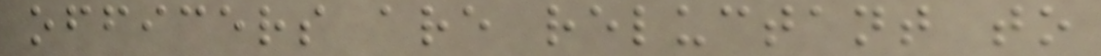officers are reluctant to
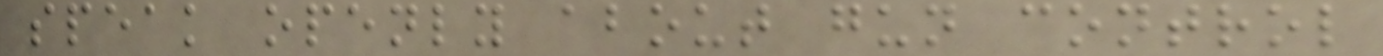speak openly about gun control
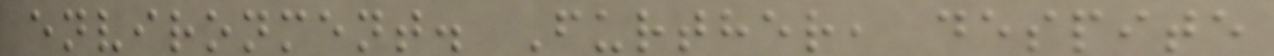environment. Further, despite
